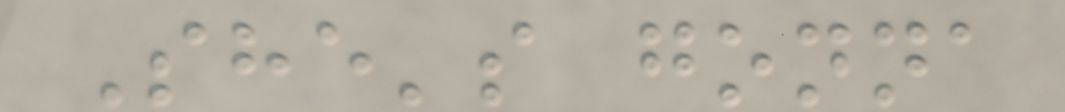She's gonna
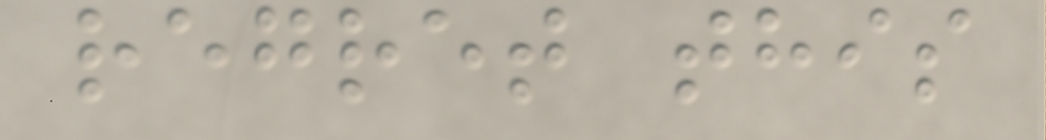regret this
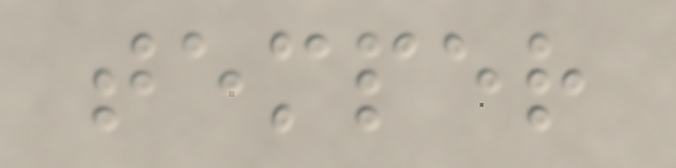temper
